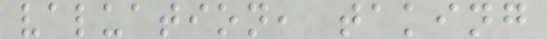valuation, taking
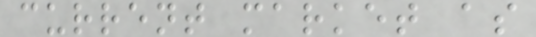current market as
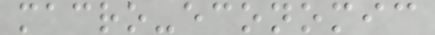macro-economic
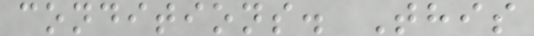conditions. This
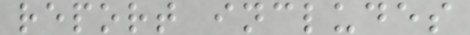report includes
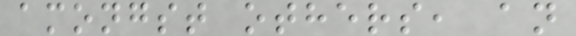amongst others, an
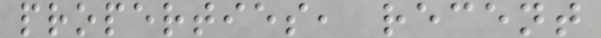properties, recent
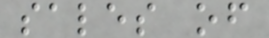sales of
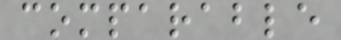comparable
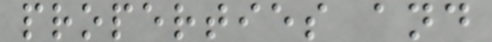properties and
